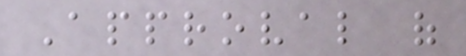Approval of
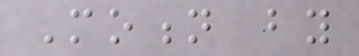Motion by
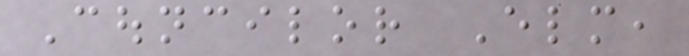Councilor Elm,
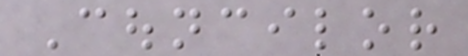Councilor
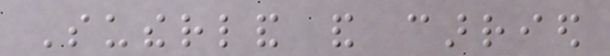Sutherland and carried
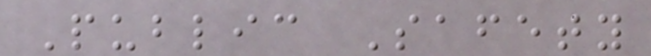Public Safety
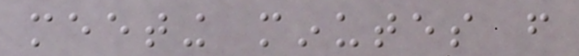meeting minutes from
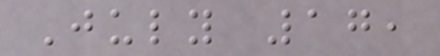July 17,
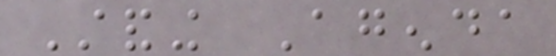Standing Agenda
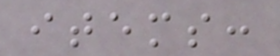items:
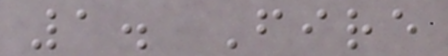1. Fire
